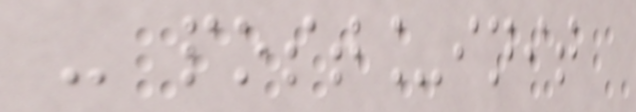- post_init
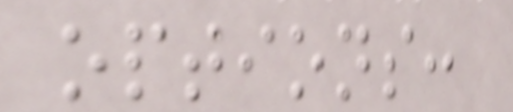options:
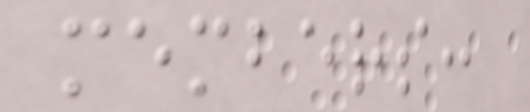members:
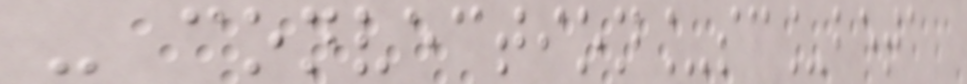- convection_sc_beta
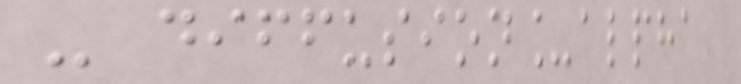- diffusion_alpha
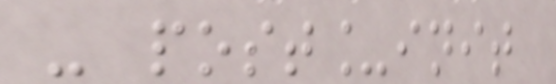- post_init
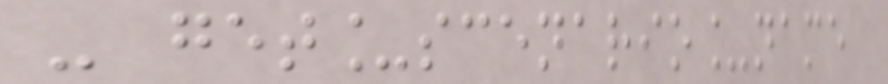- get_scenario_name
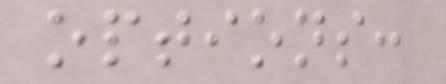options:
